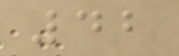42
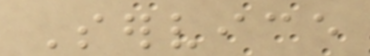Service
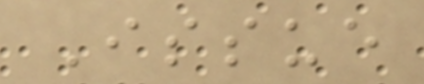Issue
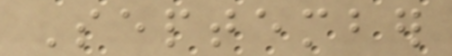September
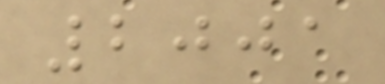2001
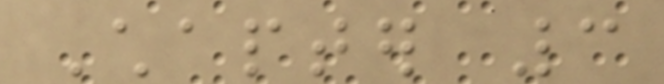Chapter 3
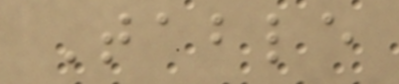Table
